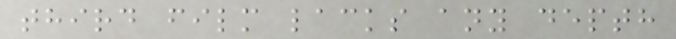third film lacks any depth
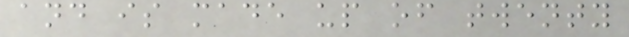and is made up of twenty
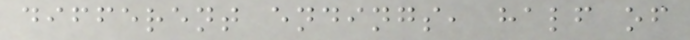different endings, half of
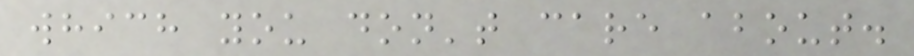which you don't care about.
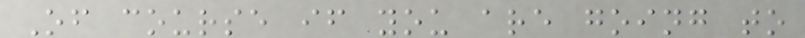Of course if you are going to
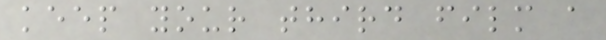keep your third film a
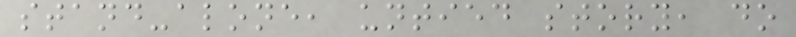stand-alone, untied story, do
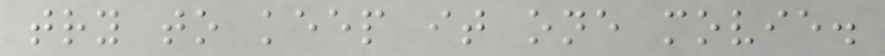try to keep it one movie.
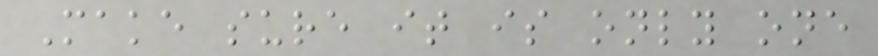Make sure it is only one
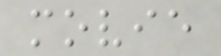movie
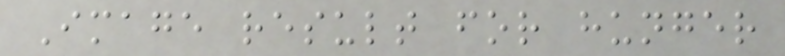Image result for hunger
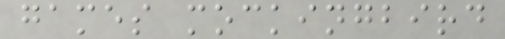games mockingbird
